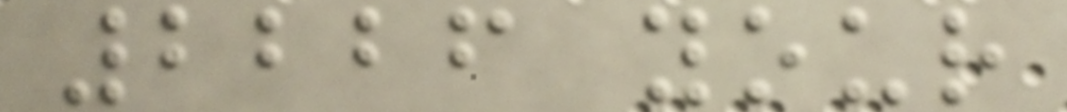2226 your
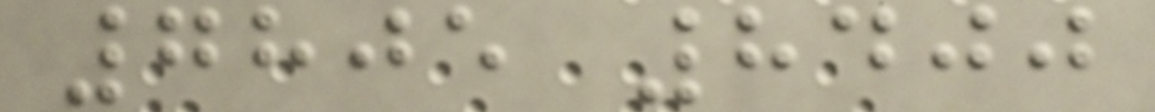7805 8400
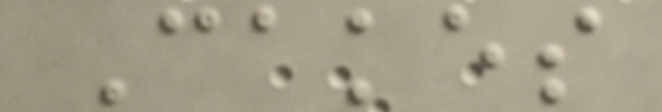Cakes
